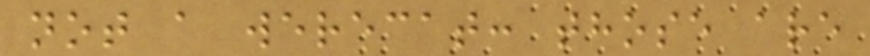not a werecat: those are
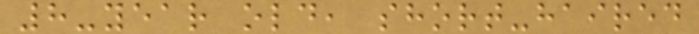8-year old, short-haired
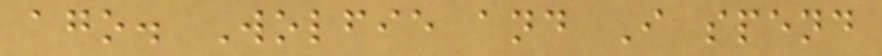ago. Wolfie and I spend
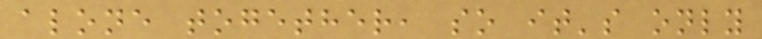alone together, so it's only
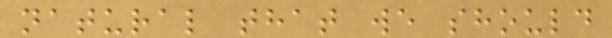natural that we should
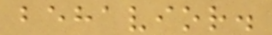behavior.
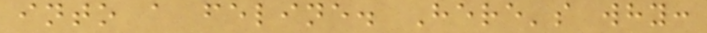into a feline. Here's why:
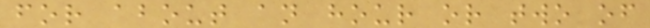for about an hour or two of
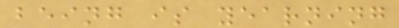being is yearning
